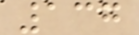137
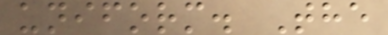uniform. The
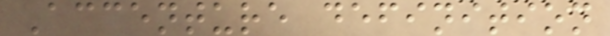Accenture definition
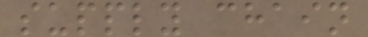supply chain
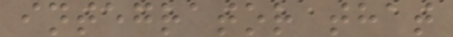integrator that
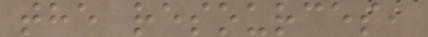the resources,
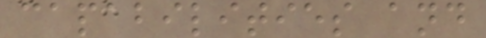capabilities and
